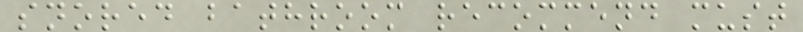snored bathroom recommend must
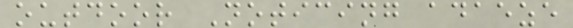outdoor Noticing adaeze
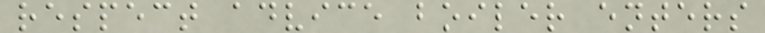respect advice boiler enters
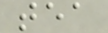tea
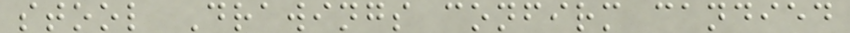stool Drawings confirm candied
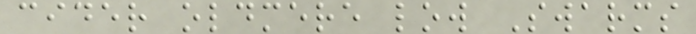cider oldmere low Swarms
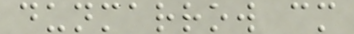dunmarrow cm
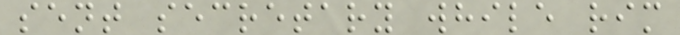sent secretary while rim
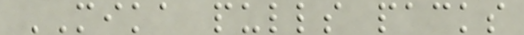MIKA pulls packs
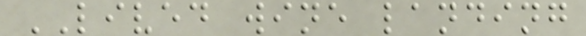LIVED wine landing
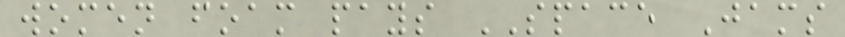women foam pays SPACE Jams
